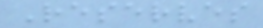Reserves
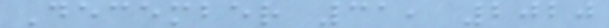December 31, 2020
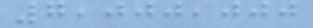7,000,000
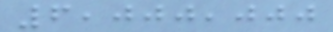6,000,000
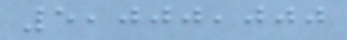5,000,000
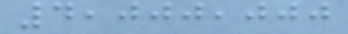4,000,000
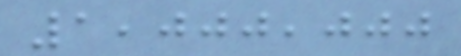1,000,000
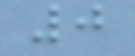0
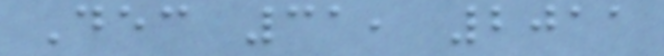Dec 31, 2011
